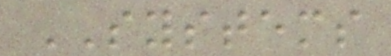SYSTEMS
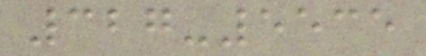327-5535
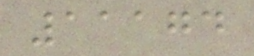11174
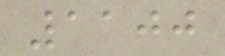1100
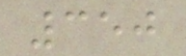350
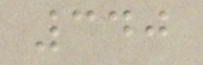340
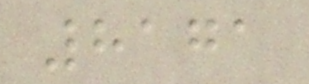8171
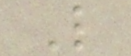L
